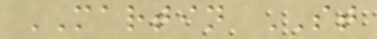MARTIN ST
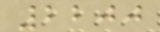2200
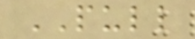PULL
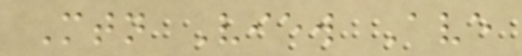Mtn View Ave
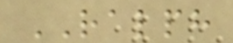RALPH
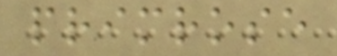primrose
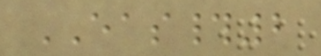EAS#2
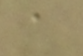a
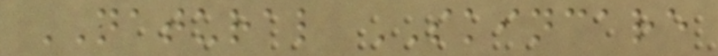NATURAL SKINCARE
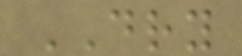DRY
